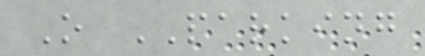O PARKING
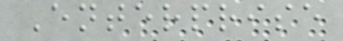Enterprise
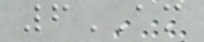6AM
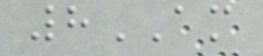8AM
